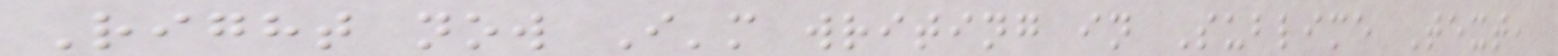Right now I'm writing in Sublime Text,
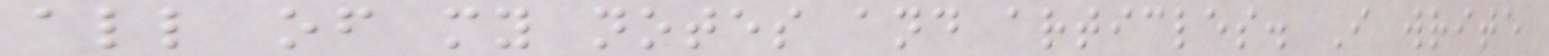all of my notes and articles. I write
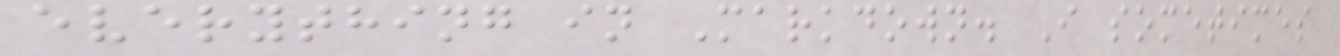everything in Markdown. I sometimes
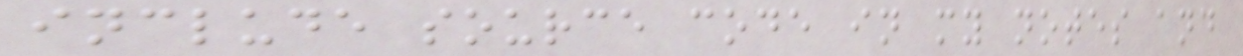include source code in my notes and
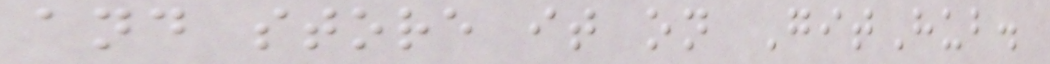and store it on GitHub.
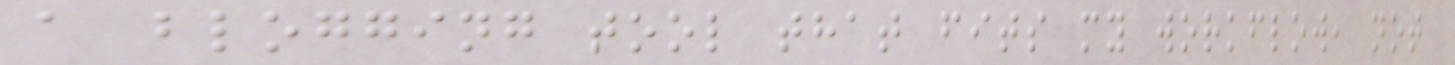a blogging tool that fits my workflow, not
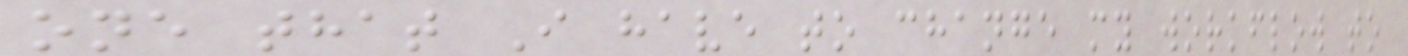one that I have to change my workflow to
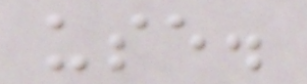use.
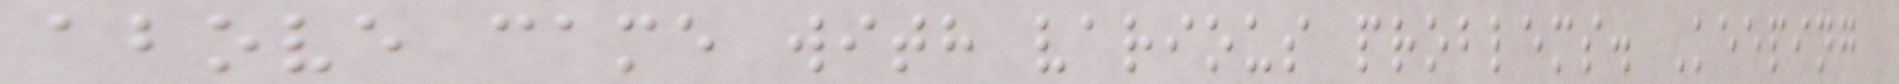above came with various problems. Keeping
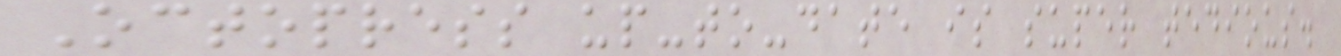Octopress up-to-date is super tedious.
